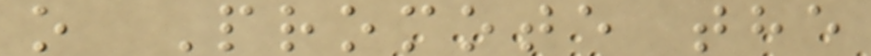o Promote the
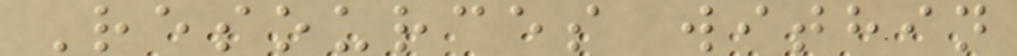Resources within
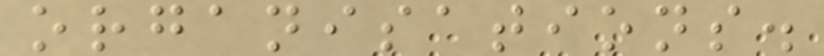organisations.
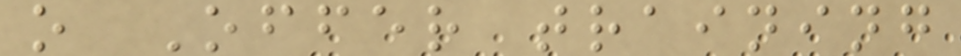o Offer training
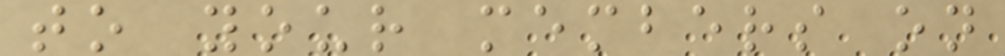to your members on
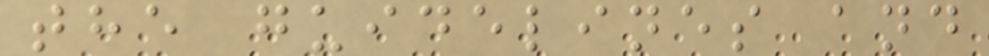the guidelines and
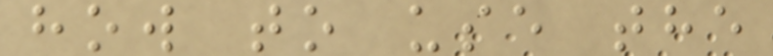how to use the
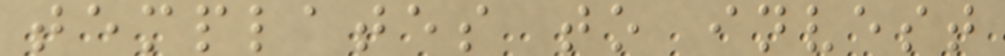templates to invest
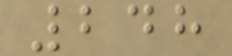248
